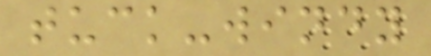tuck-windy
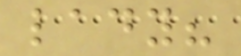lady?
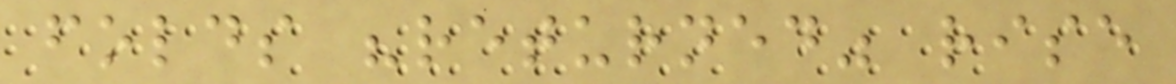folds "returned" rise
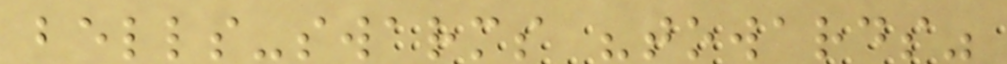bells-swarms "towards"
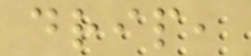drip,
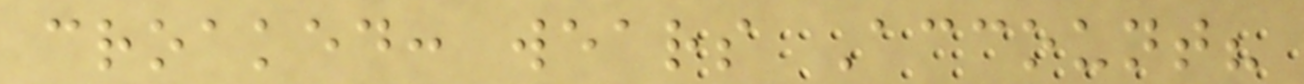croaked: wears Account?
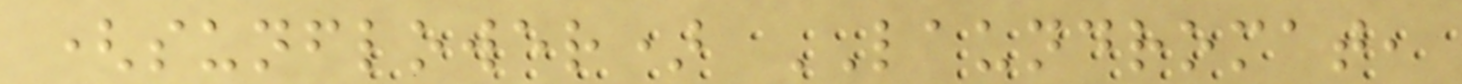(sunflower) LAUNDROMAT,
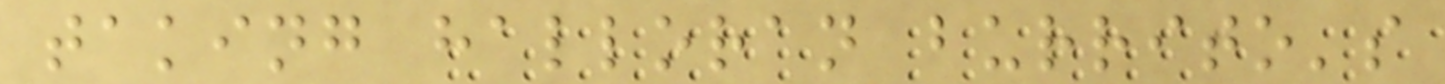taking halloran burrito's
